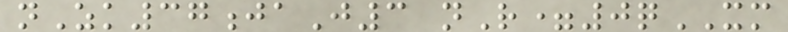nZk37jaJ3 nR=0qXM
